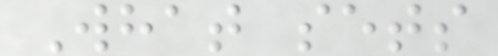What sets
